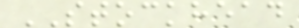STOCKHEAD
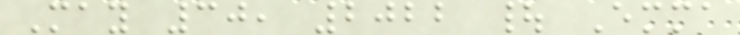May 30, 2022 | Emma
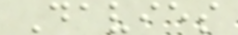Davies
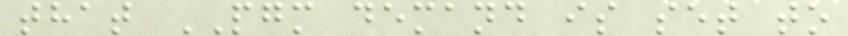that PGM demand is set to
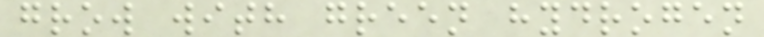grow with green hydrogen
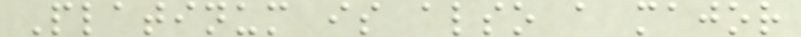Platinum is also a major
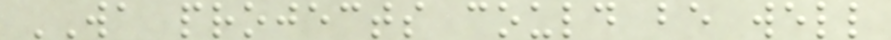WA projects could be well
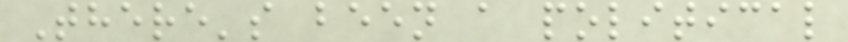There's been a political
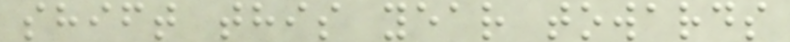shift this year towards
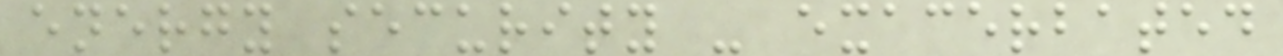energy security - exacerbated
